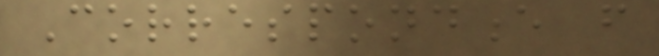Correspondence from
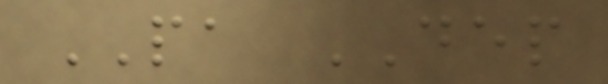PA DEP
